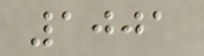1001
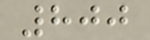800
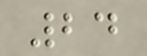24
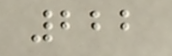222
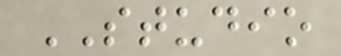STUDIO
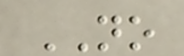NO
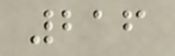216
